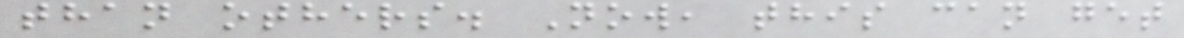than others. Now, this can get
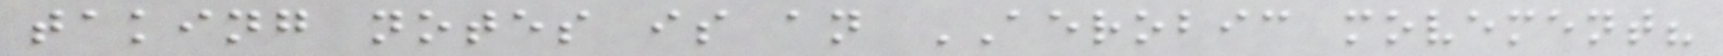taking notes is an AEROBIC movement?
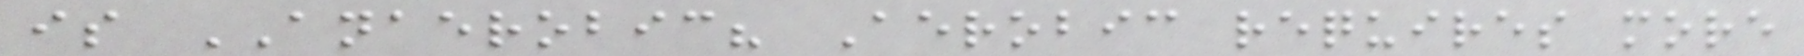is ANAEROBIC? Aerobic requires more
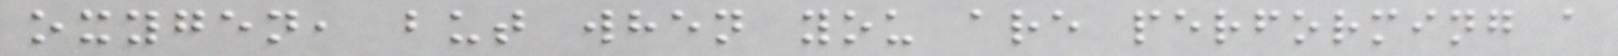oxygen, but when you are performing a
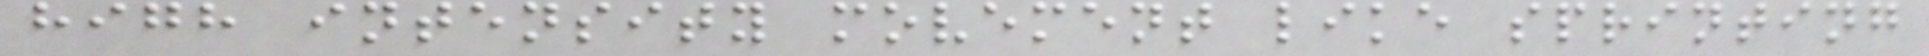high intensity movement like sprinting
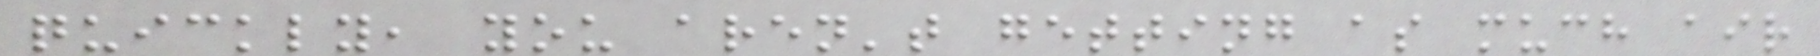quickly, you aren't getting as much air
